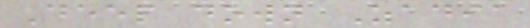Deep down Zadia
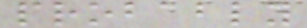probably
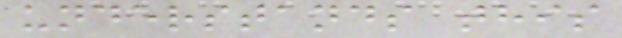understands this
